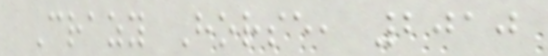Crazy Horse, 2010
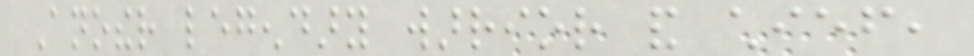Another legendary warrior and chief,
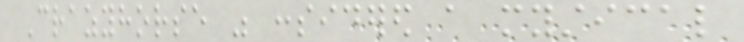Crazyhorse was considered a mystical
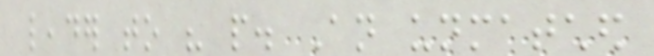leader to his people. An unmatched
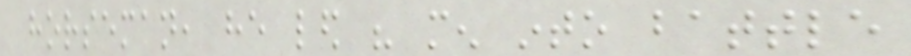horseman, he led his men into battle
